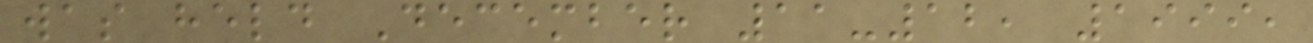was held December 11-12, 1999,
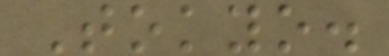Tokyo.
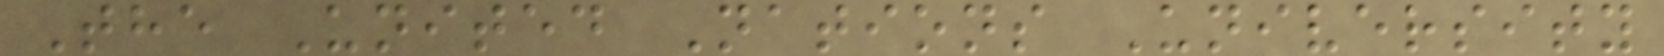The United Nations University
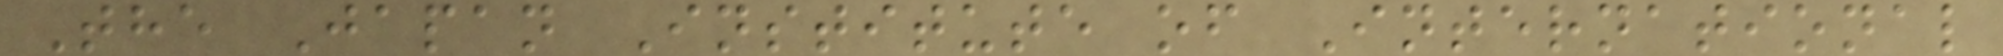The Japan Institute of International
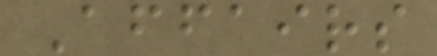Affairs
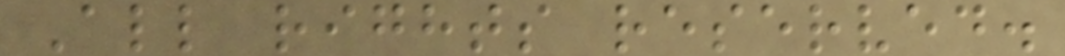All rights reserved.
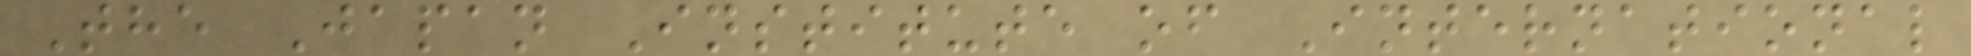The Japan Institute of International
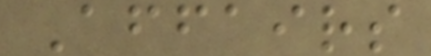Affairs
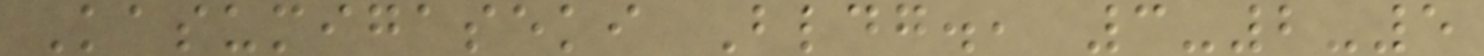Kasumigaseki Bldg., 3-2-5
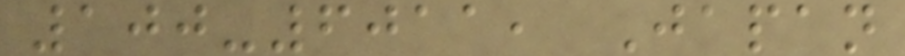100-6011, Japan
